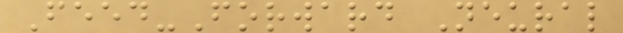Feed-Forward Neural
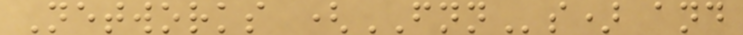Networks (FNNs) and
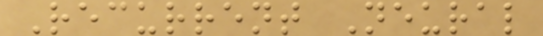Recurrent Neural
